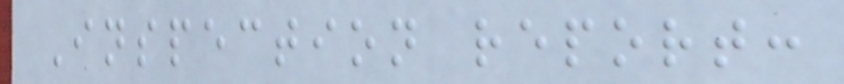Inspection report:
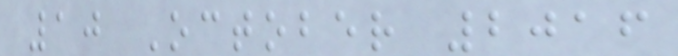10 October 2016
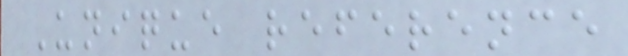Unique reference
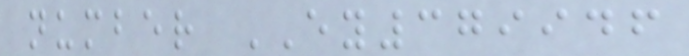number EY379946
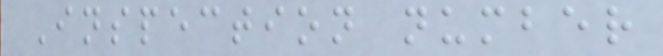Inspection number
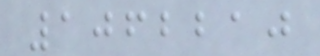1062210
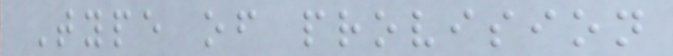Type of provision
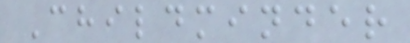Childminder
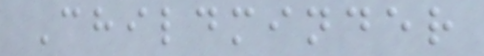Childminder
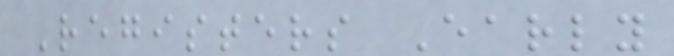Registers Early
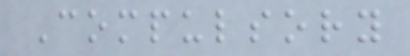Compulsory
